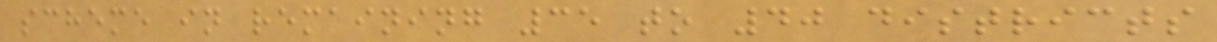scheme in remaining 35 to 40 districts
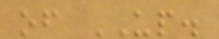of UP.
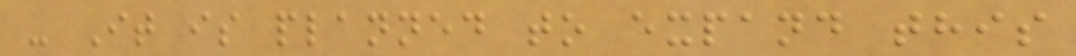- It is planned to expand this
